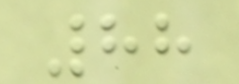88
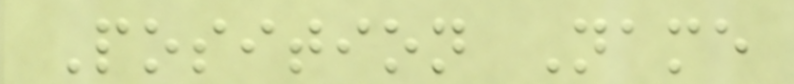Position Name
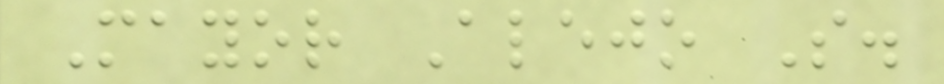Mayor Alejo S.
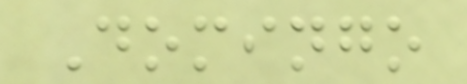Domingo
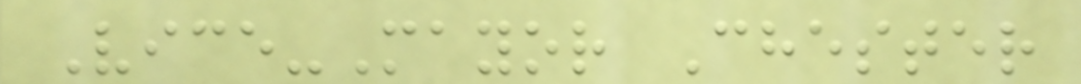Vice-Mayor Chester
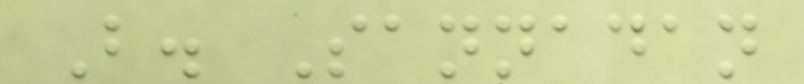B. Sannadan
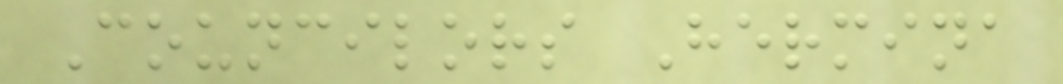Councilors Hermina
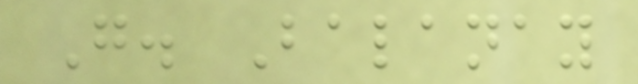G. Balanay
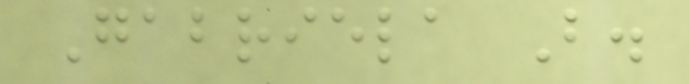Gabriela B.
